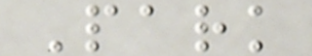Park
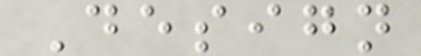Design
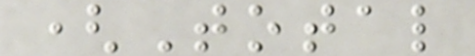(Total
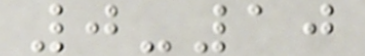0-10
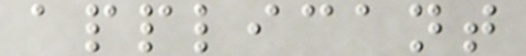applicant
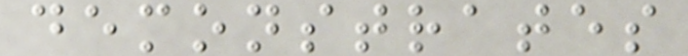demonstrates
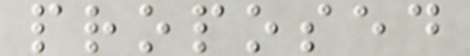proposed
